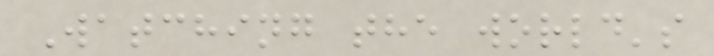Watching the world's
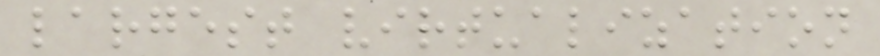largest virtualization
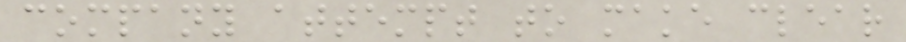company attempt to make clear
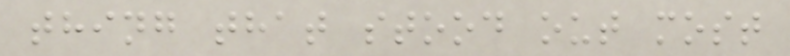thing that stood out most
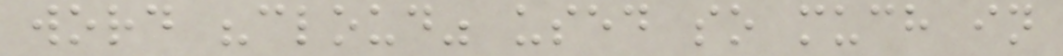word "cloud" used so much in
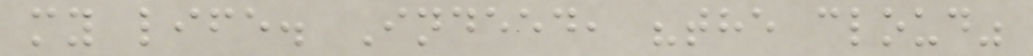my life. Indeed, "the cloud"
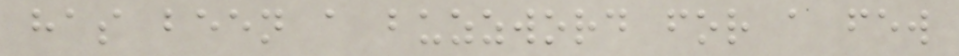has been a buzzword for a few
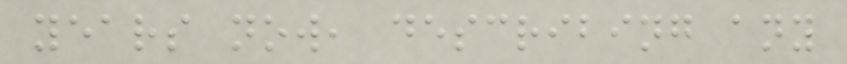years now, describing any
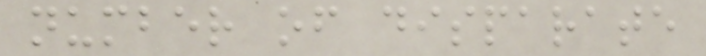number of disparate
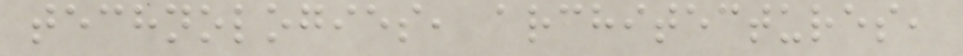technologies, architectures,
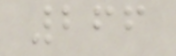266
